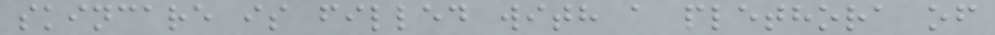skincare is filled with a plethora of
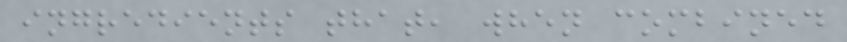ingredients that, when combined
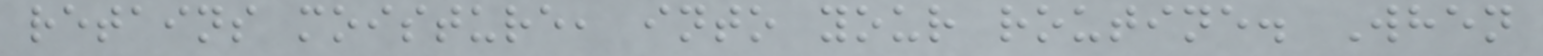retains moisture, into your routine. When
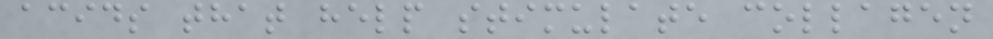acids that help stimulate collagen
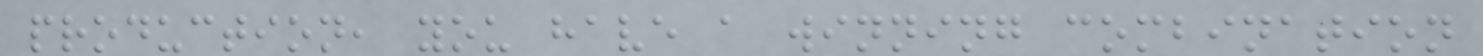production, you have a winning combination
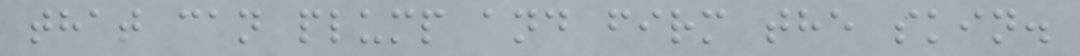that can plump and firm the skin.
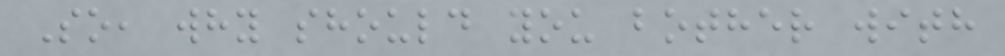So, why should you bother with
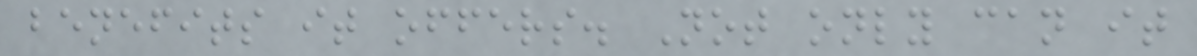benefits it offers. Not only can it
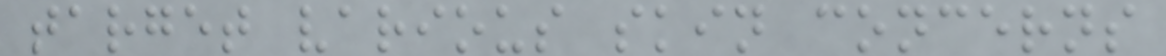target various skin concerns
